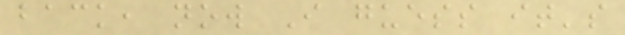back, now I guess it's
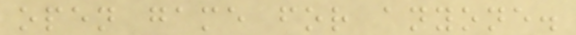open game for anyone.
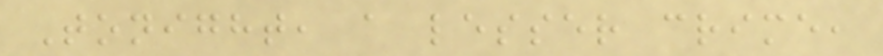Tonight, a lesser crime,
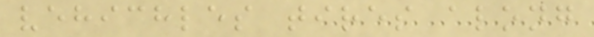vehichles tires along
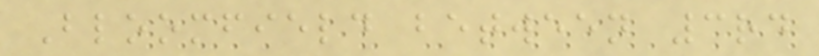Bloomfield between 3rd
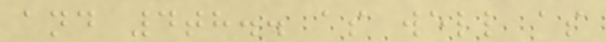and 4th.. as well as
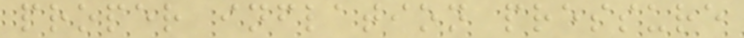proper inflation pressure
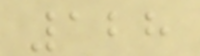128
